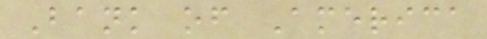Bank of America
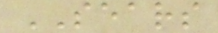SEARS
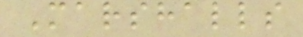Marshalls
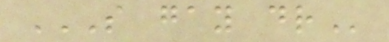S GAY DR
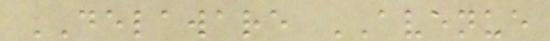DELAWARE AVENUE
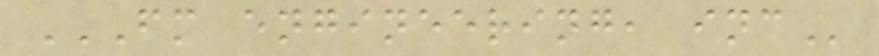FM ENGINEERING, INC
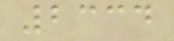2334
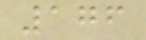176
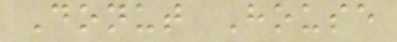Donut House
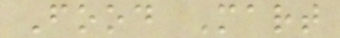Food Mart
